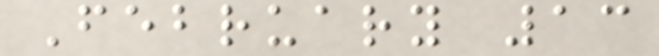February 13
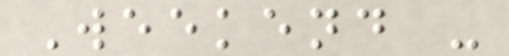Weekend -
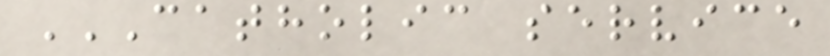CATHOLIC SERVICE
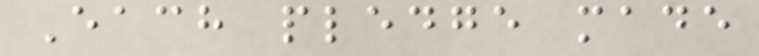Each pledge made
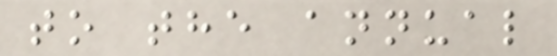to the annual
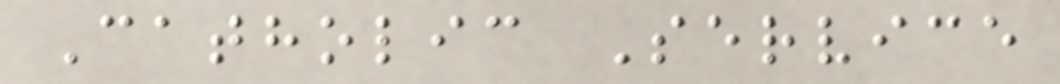Catholic Service
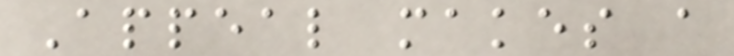Appeal makes a
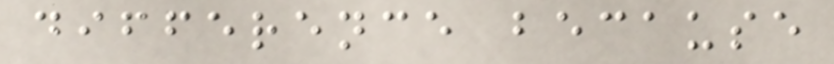difference because
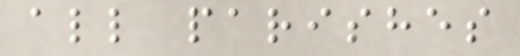all parishes
